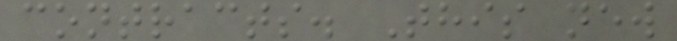contracts. This new
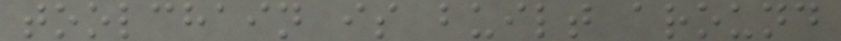toolchain is built around
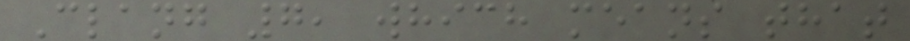Clang 7, which means that
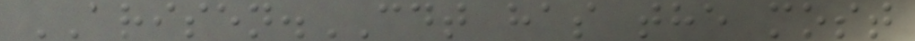ARISEN.CDT has the most
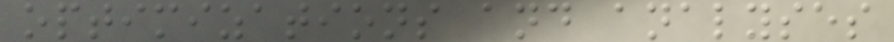optimizations and analyses
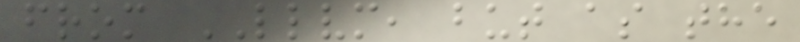from LLVM, but as the
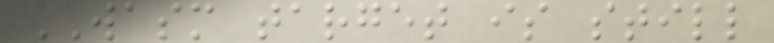WASM target is still
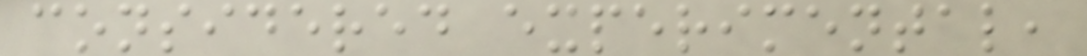considered experimental,
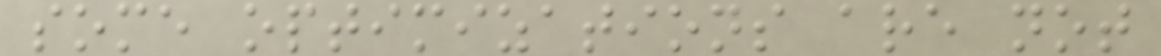some optimizations are not
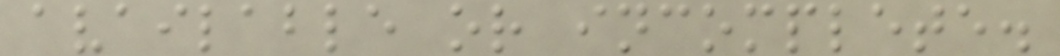available or incomplete.
